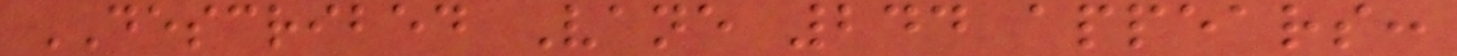DESCRIBED Vane 244 appears:
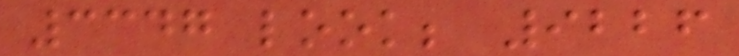3347 look; 9226
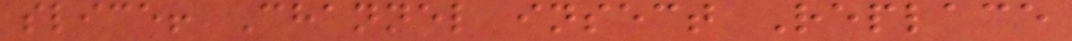slice! Channel insect Replace
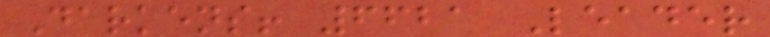Darkens! 6621 Leader
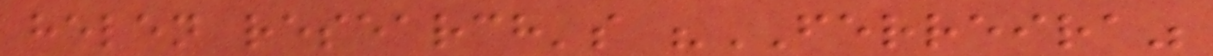helen research's "FERREIRA"
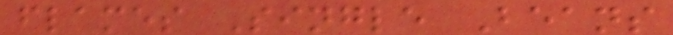flames Single Beans
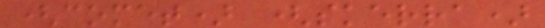(comet) (skerra)
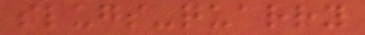slugs-quarry
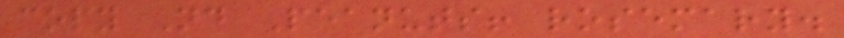copy Nd Peanuts! rosemary.
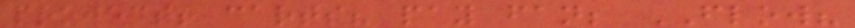project! carts? pay fan; FLOW?
